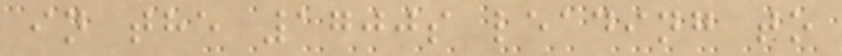in the 1700s leading to
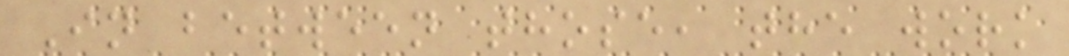In between those, the work
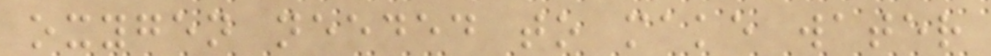oxygen needed to make water
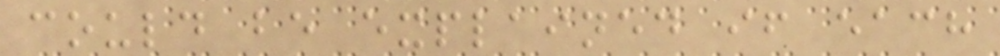could be explained if each
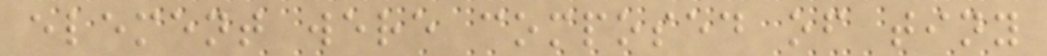element were composed of tiny
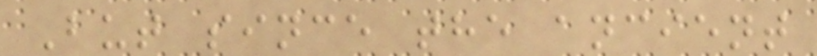But since the ancient
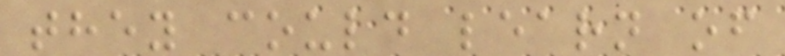they could learn of
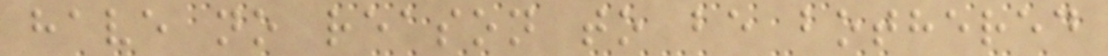have no reason to be bothered
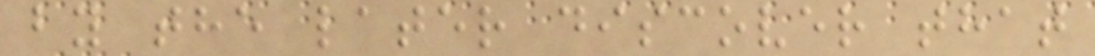by the later discover that
